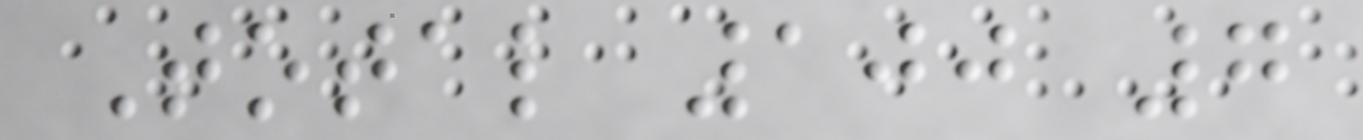Total 100 7
